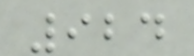924
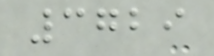3729
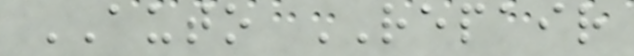AUTO REPAIR
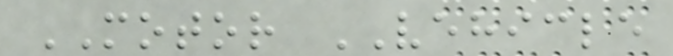MOTOR VEHICLE
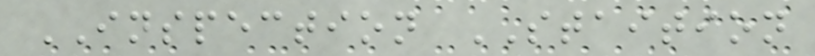INSPECTION STAITION
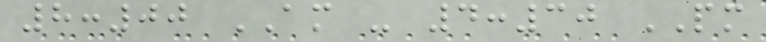8:00 AM - 4:30 PM
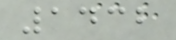1432
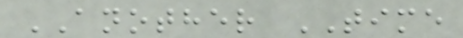ANOTHER TIME
